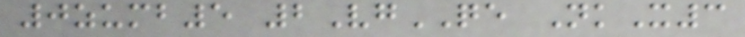0zumb5 2VgQE NkX3
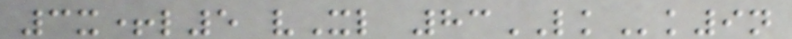3x+l5 vXl 83LKk9n
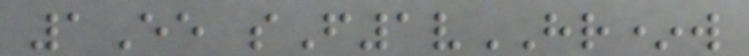1Ee sF1vHR*w
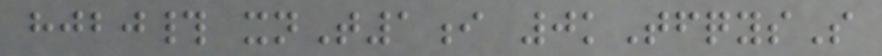hjbj# xnT1i 0kTfqysS
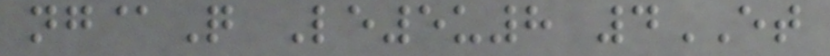ng@Q Le5u8 4ET
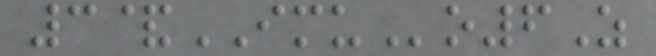3&IMUo6Z
